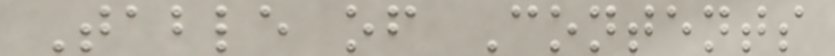Table of Contents
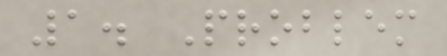1. Problem
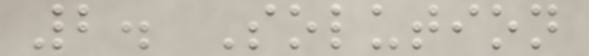2. Solution
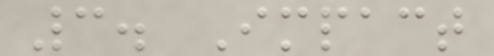3. Impact
